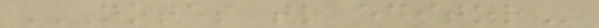NOTES TO EDITOR
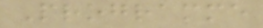Programme
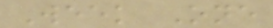Week One
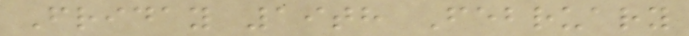Friday 19th February
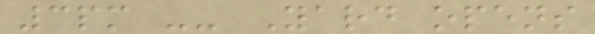3pm -- Yard opens
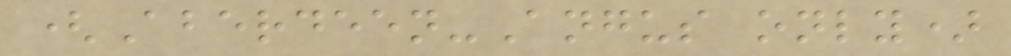(Aberdeen-Angus only)
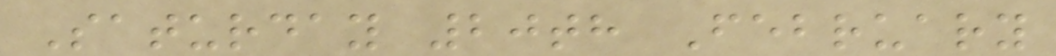Saturday 20th February
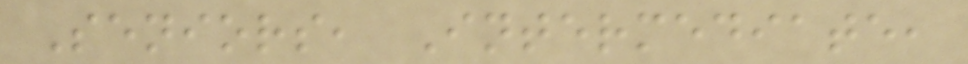Seniors, Intermediate,
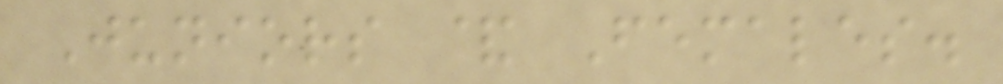Juniors & Females.
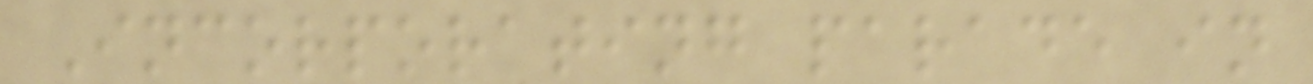Incorporating parade in
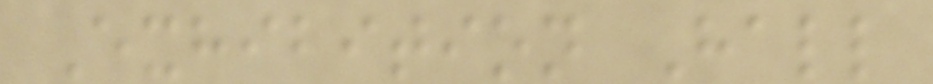Exhibition Hall
